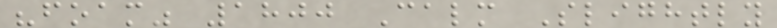"foam" 1800 Calm Slightly
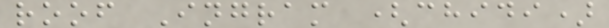roof Ingram (chidi)
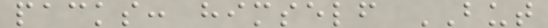packs: himself BUT
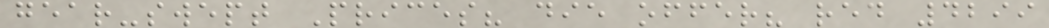gear-swept Prices? die offer? red 4299
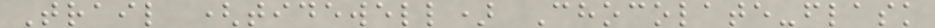Trail (tidewell) Chocolate-flask
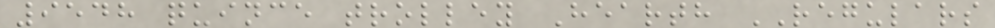9548 quince trolley Hearth REGULARS
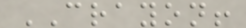CRAYON!
